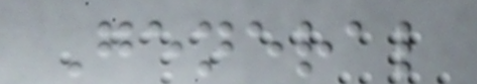General
